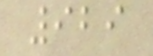929
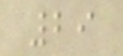29
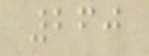260
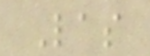Las
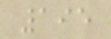195
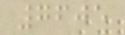7605
